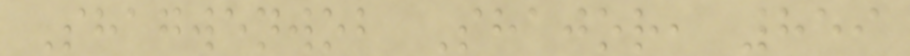Shagwenwob Shajor, 859
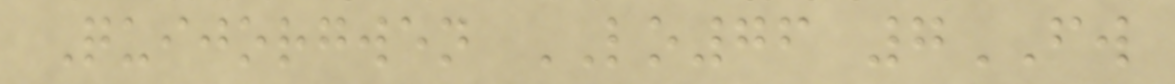Quijorgwen LO76 7FW
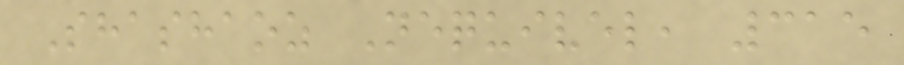Shashaoz Nequivel, 315
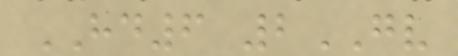HD6 2GV
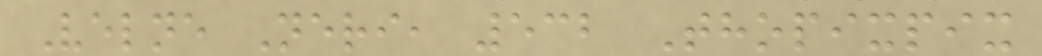Velne Neri, 532 Thopixpix
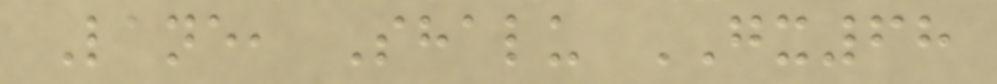Lane, Shalu GX68
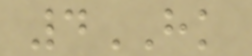4HK
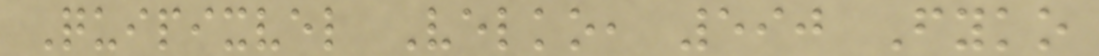Quipixvel Velko, 590 Fyko
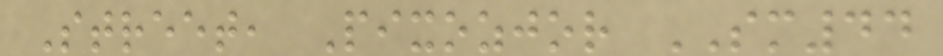Street, Pixozjor SM44
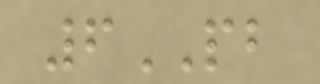6PB
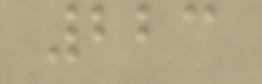223
